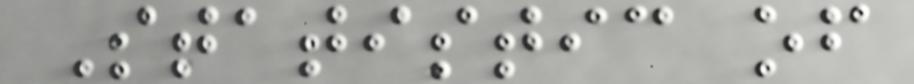Statistic of
